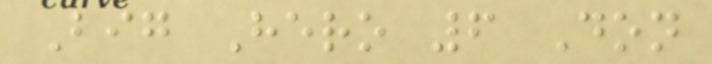Big Hero 6 Don
